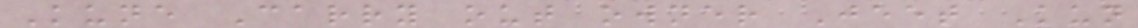Kune Carry out owner Jeet Kun
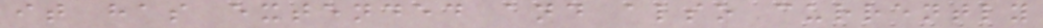it has extended and also currently
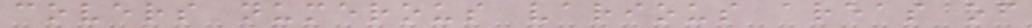covers numerous various areas of
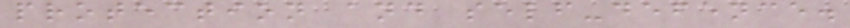protection and self-defence.
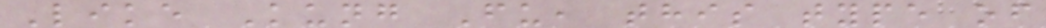Like Kung Fu, this type of
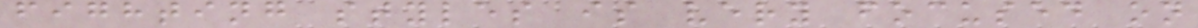fighting styles is very focused on
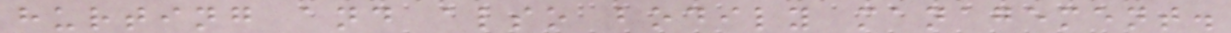hurting and also bodily management.
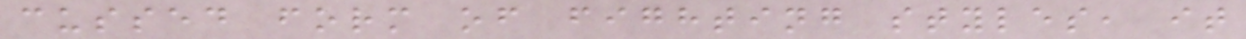cussed form of fighting styles, it
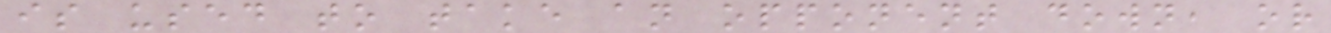is used to take an opponent down, or
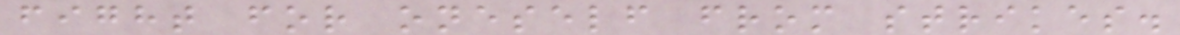fight for oneself from strikes.
